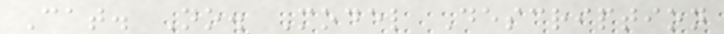Cat. No. Model Description
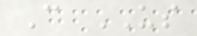C US
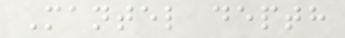Mantel depth
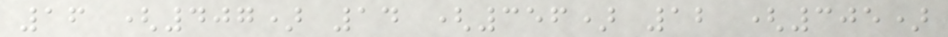16 (407) 14 (356) 12 (305)
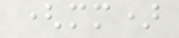(mm)
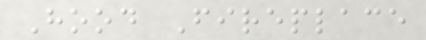Hood Fireplace
